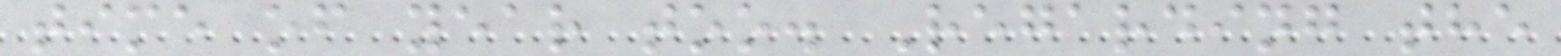time of year too. Regarding the
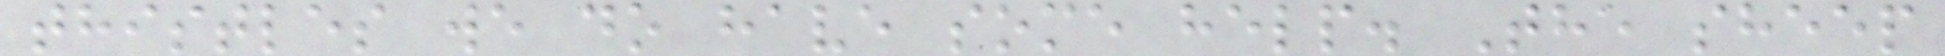thistles we do have some help. The sheep
